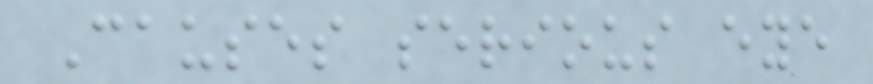Causes serious eye
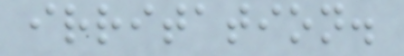irritation.
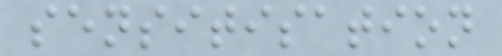sensitisation
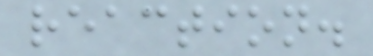reaction.
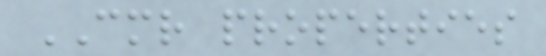CMR properties
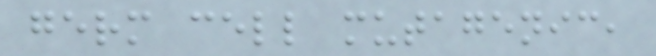germ cell mutagenic,
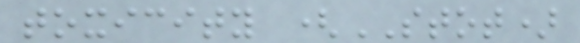toxicity (STOT)
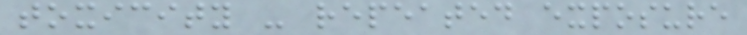toxicity - repeated exposure
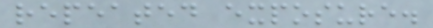repeated exposure.
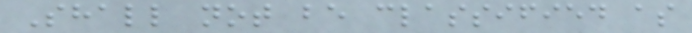Shall not be classified as
